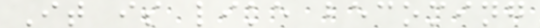It is like becoming
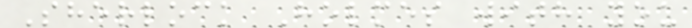Sherlock Holmes with you
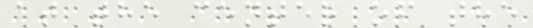at the center of the
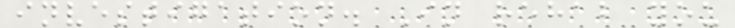investigation. In rehab you
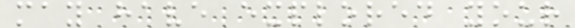may have explored your
